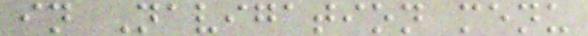in Navigation menu
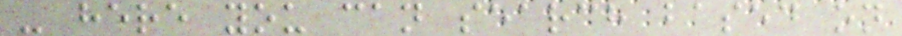- here you can search based on
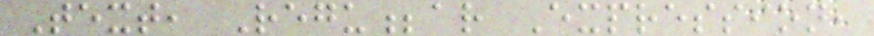Text, Regu;ar Expression,
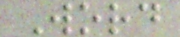Word
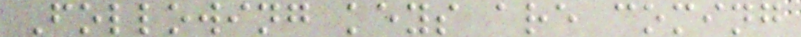Following keys are coming
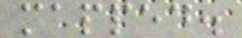mapped.
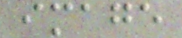image
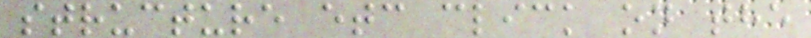structure etc click on the
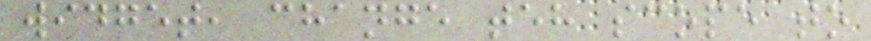widget, change teh scope to
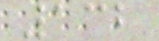132
